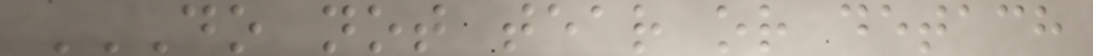DO NOT TEAR OR DETACH
